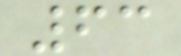63
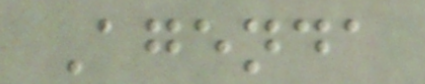Agenda
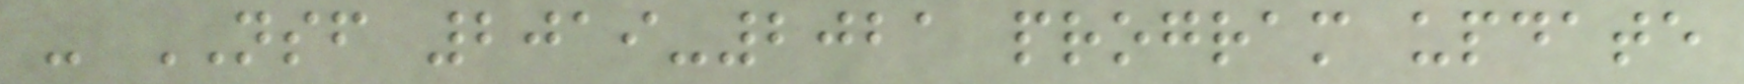- NSF 2019-2021 program update
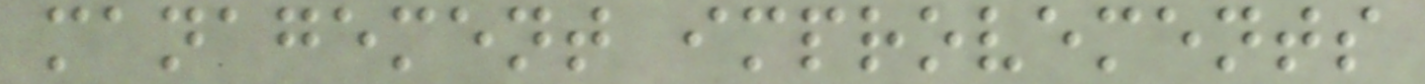management improvements
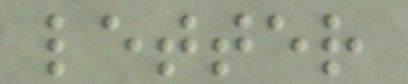letter
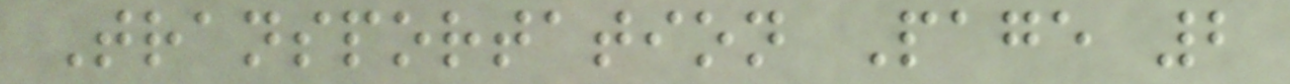Transportation Page 2
